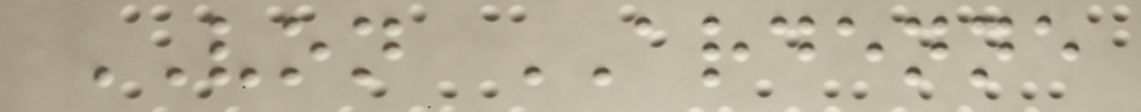VON ARDENNE
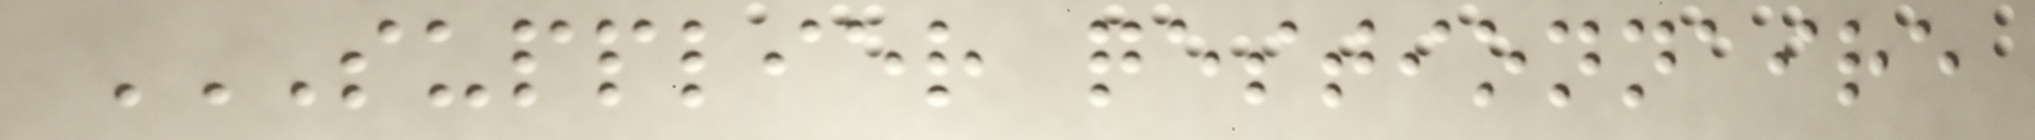SUPPLIER QESTIONNAIRE
